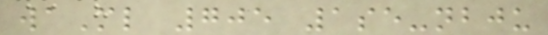waMl 705 1se-nbju
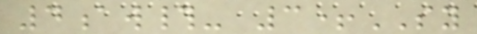4aw#- 3+SY
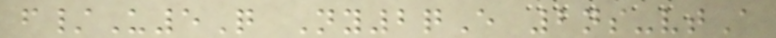f/U5Q Ny2qE 2ns-vtA
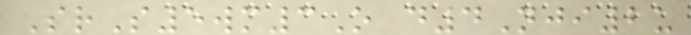SrS5wm3O d4Nji2u
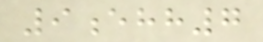9ehh7
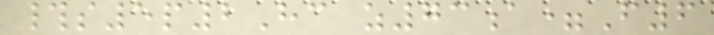#s5p2Hc z73a=F6
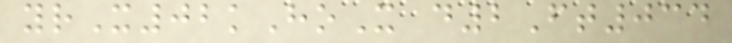yrX02kHoX d2Ft034
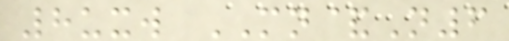8uxw MN&N6
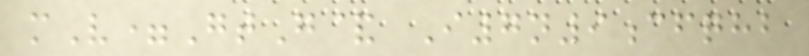mV=GtG& I7n9cfqhb
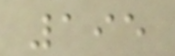195
